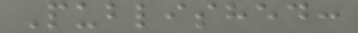Published:
